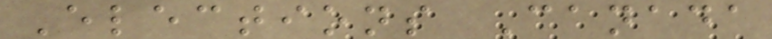Elections Canada
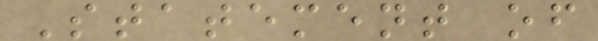Statement of
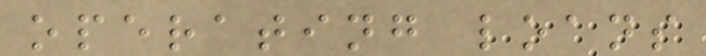operating loans
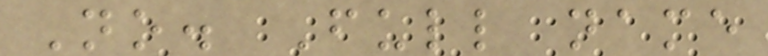No. Full name
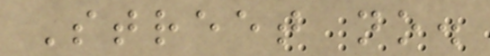Street no.
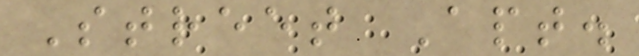Street Apt.
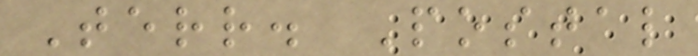Terr. Postal
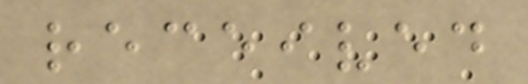received
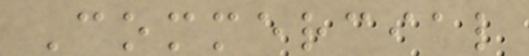Commercial
